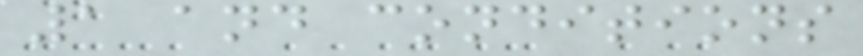1 and conditions
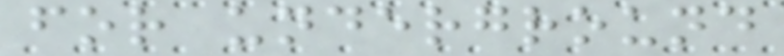for underground
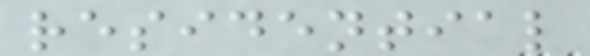residential
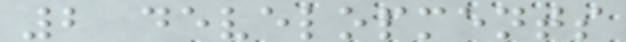2 developments
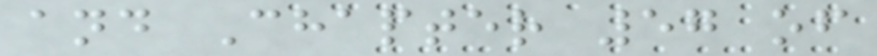and Chapter 57 of
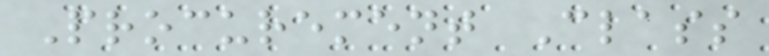Procurement Class
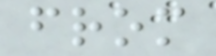from
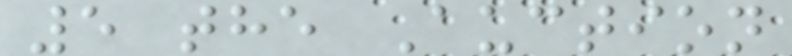5 the Auction
